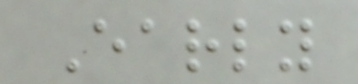Early
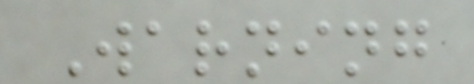Warning
